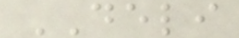DELI
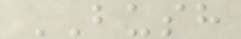BUSH
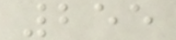255
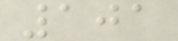101
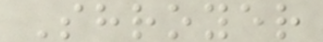Shroyer
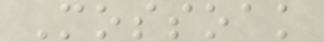Mossoak
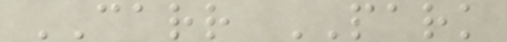CARR PARK
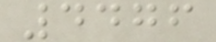4476
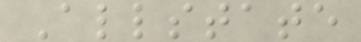Allstate
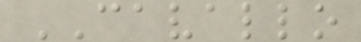CAVALLO
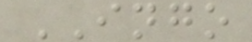INGO
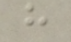h
